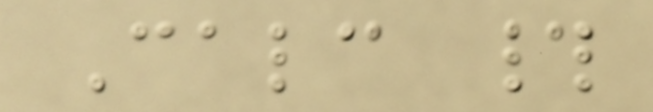Calc #
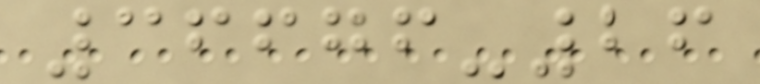36676-26
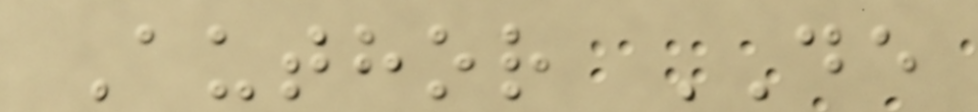Author DE
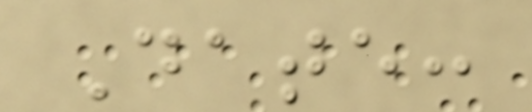Date:
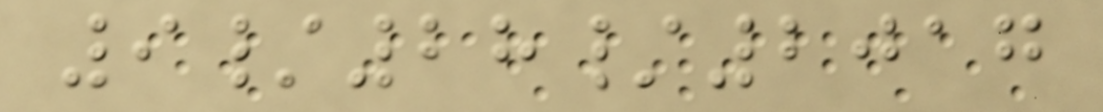9/28/2017
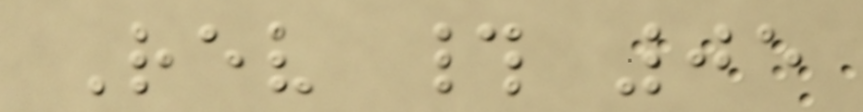Rev # 05
